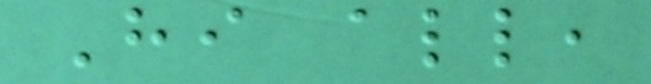Hi all,
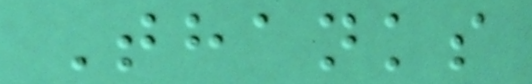Thanks
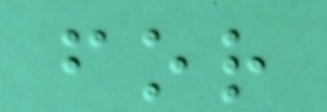for
